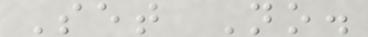Set No.
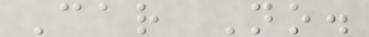Car No.
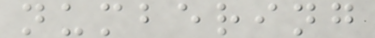numbering
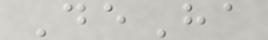DeHa
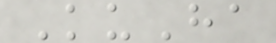KuHa
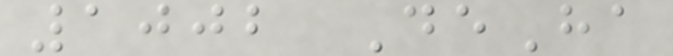1002 DeHa
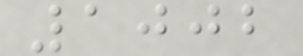1002
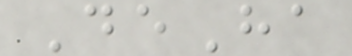DeHa
